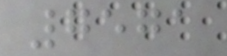7571
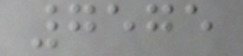7575
